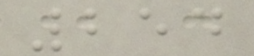254
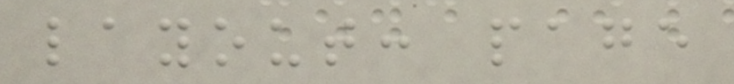layout: page
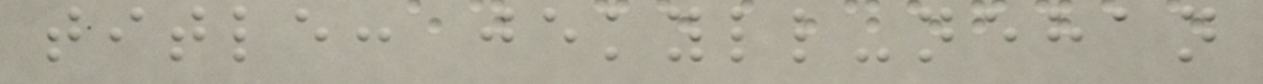title: jekyll-nehan
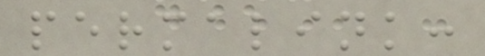permalink:
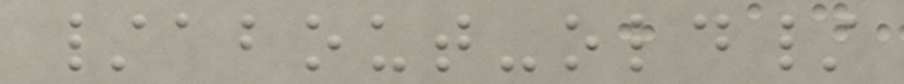/about-old/
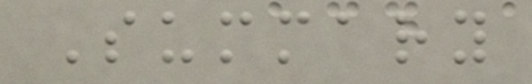Summary
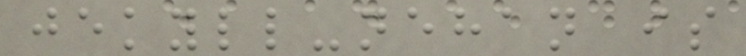jekyll-nehan is
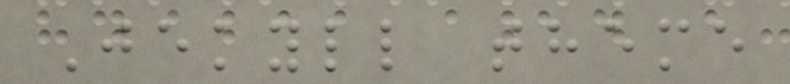Jekyll theme
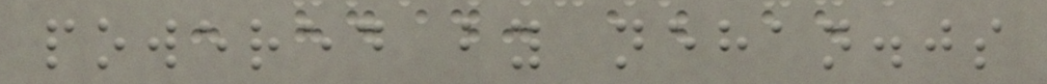powered by nehan.js
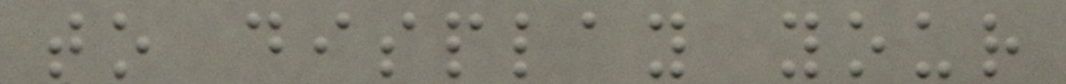to display your
